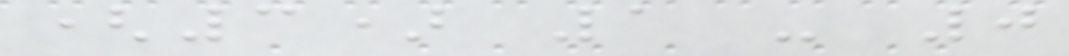(3) 1 - 0
